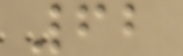62
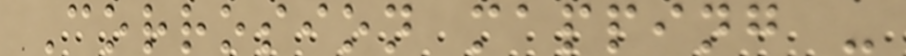Corrosion mapping -
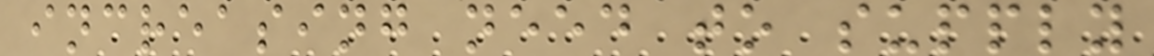increasing need to supply
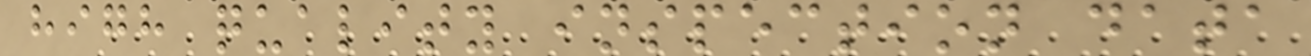high quality inspection data
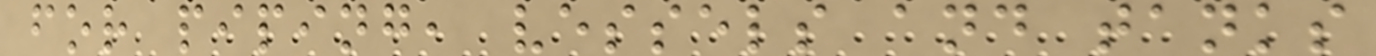for piping, vessels and tanks
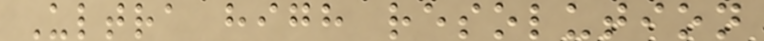Ultra high resolution
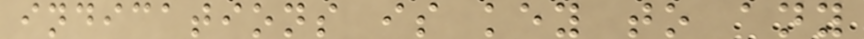indications is key to any
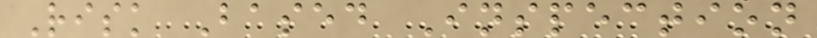Risk Based Inspection
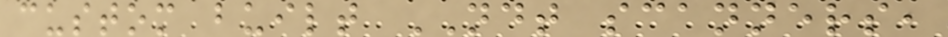custom built NDT scanners,
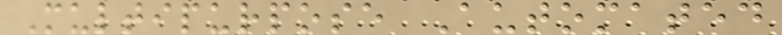Multipurpose Automated
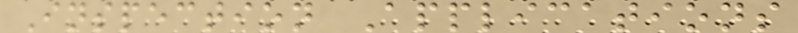Inspection Applications
